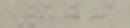129
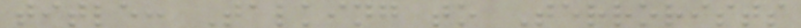title: Talking to Terrorists
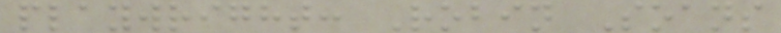playwright: Robin Soans
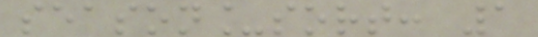season_sort: 1
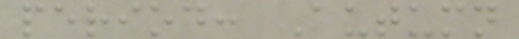period: Autumn
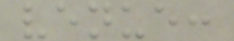venue:
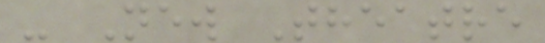- New Theatre
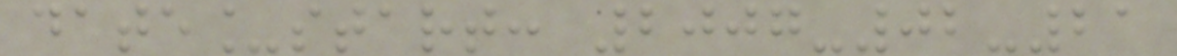date_start: 2007-02-21
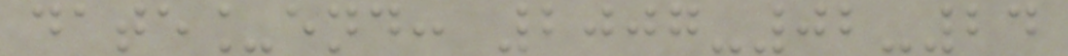date_end: 2007-02-24
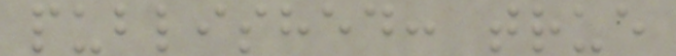published: true
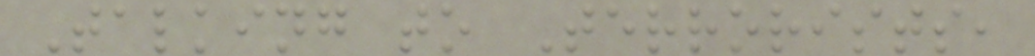Talking to Terrorists,
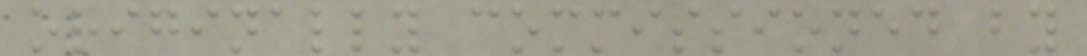originally commissioned by
